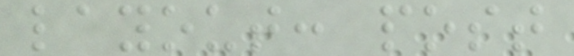layout: post
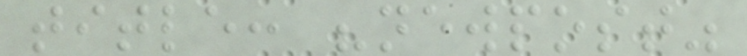title: "newpost"
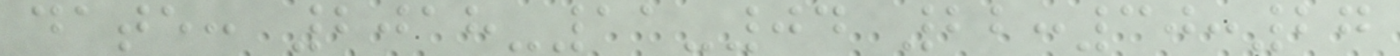date: 2018-11-04 22:30:27
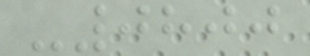-0800
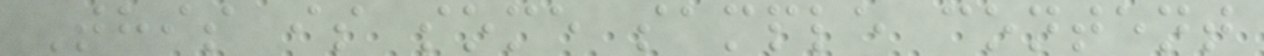This is some sample content
